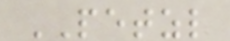PETZL
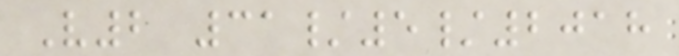V2 31/5/2018
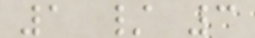1 / 3
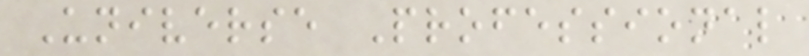Universe Professional
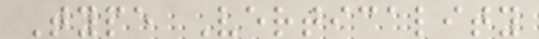Type Verticality
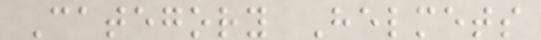Category Helmets
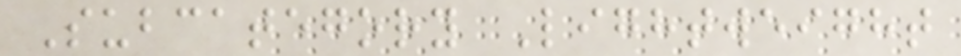Subcategory Lightweight
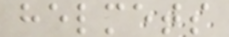helmets
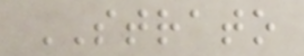STRATO
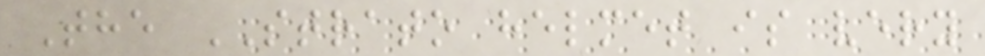The STRATO helmet is very
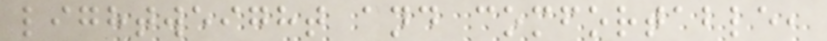lightweight and comfortable,
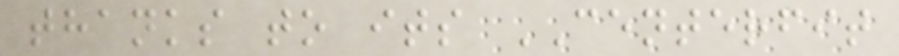thanks to its CENTERFIT
